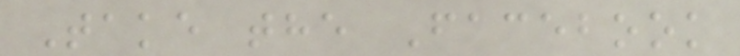Take the Facebook
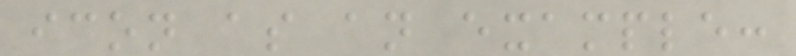icon as an example:
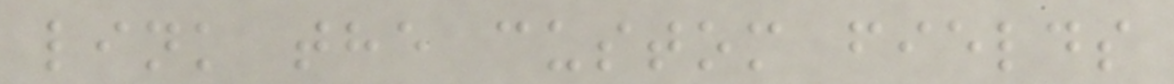link the custom fields
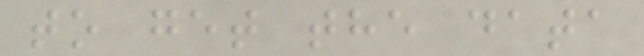to get the data
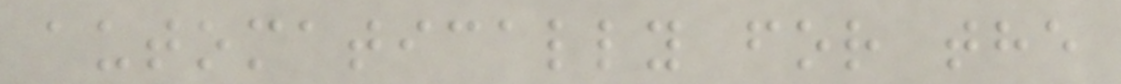automatically for the
